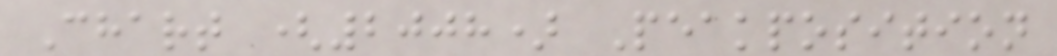Chart (2008) Peakposition
